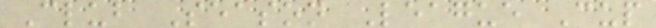Club Season League Cup
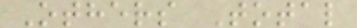Others Total
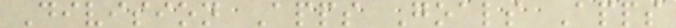Division Apps Goals Apps
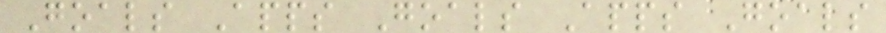Goals Apps Goals Apps Goals
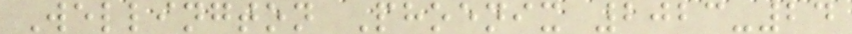Wellington Phoenix 2023-24
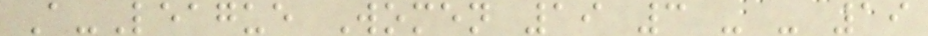A-League Women 19 3 - - 19
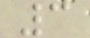3
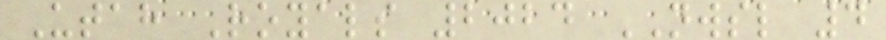Utah Royals 2024 NWSL 4
